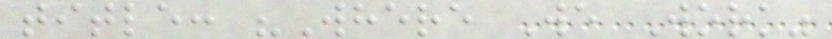title: "Where We Work"
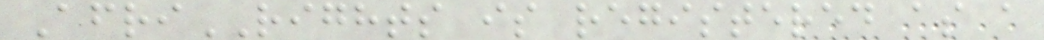AfriRIGHTS is registered as a
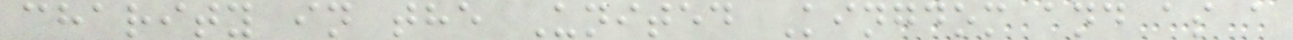charity in the United Kingdom and as a
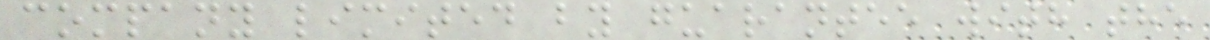company limited by guarantee with the
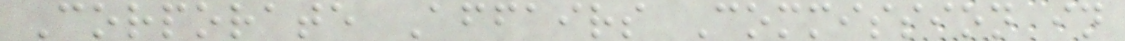Corporate Affairs Commission in
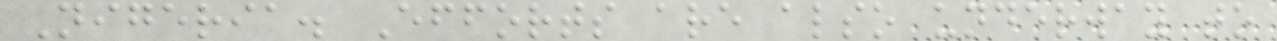Nigeria. Efforts are also underway to
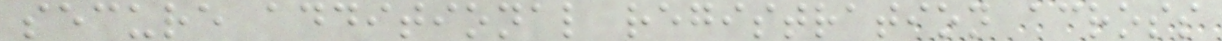secure additional registration across
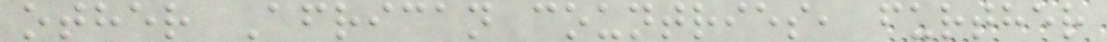other African countries, further
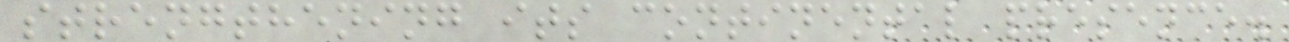strengthening its continental presence.
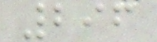296
